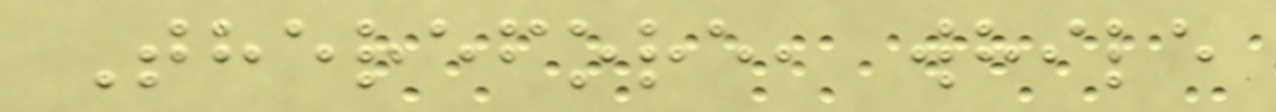Therefore, while
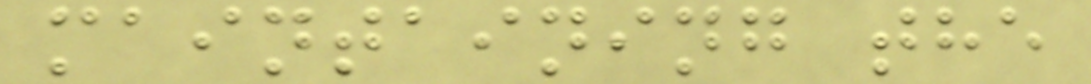maintaining the
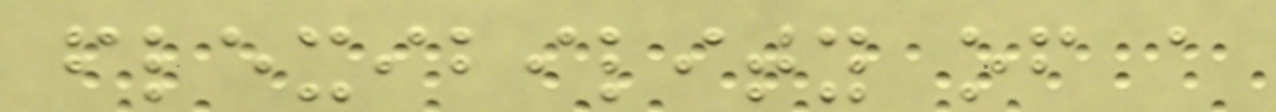flexibility of a
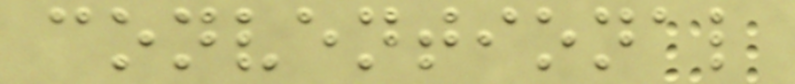conventional
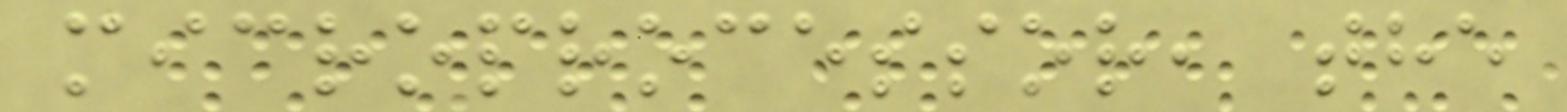microprocessor, the
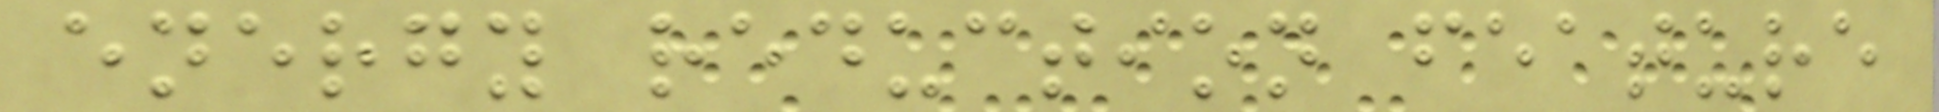energy reduction feature
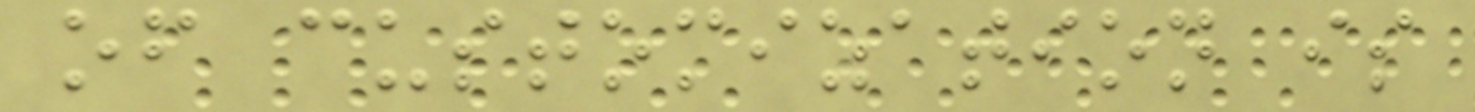of customization is
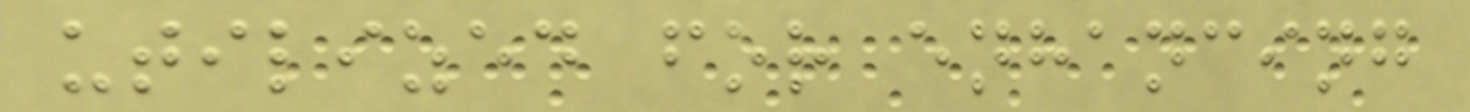utilized for enhancing
